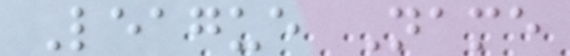League Name
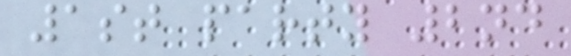1st party 2nd
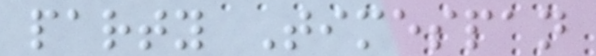party Timespan
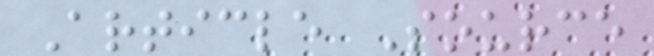Article Source
